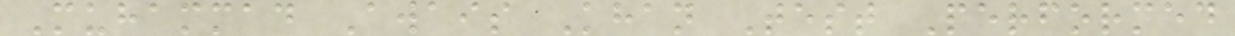Muhammad Awais Khan Test Performed
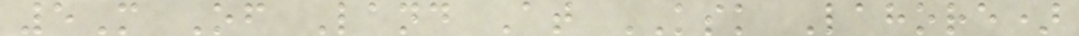5M Of Land At KSK Lahore)
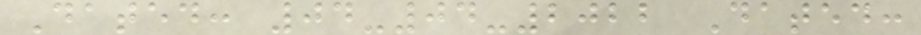Dated: 04-04-2022 Dated:
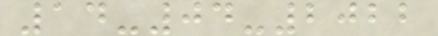14-04-2022
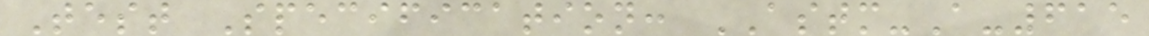Test Specification: ASTM-A-615
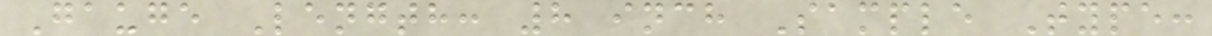Gauge Length: 8 inch Sample Type:
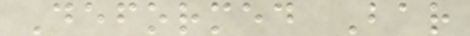Deformed Bar
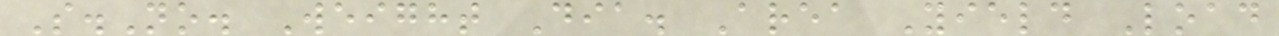S.No. Weight Dia. Area Yield Load
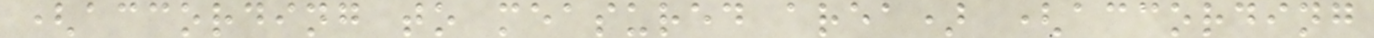(according to measured area) (according
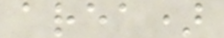area)
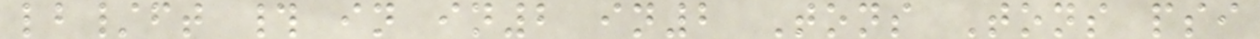lb/ft # in in2 in2 Tons Tons psi
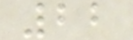22
